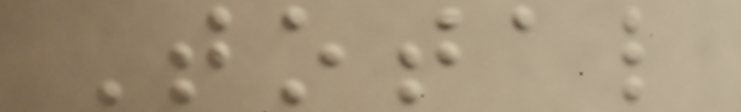Total
